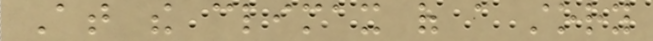At the climax of a story
